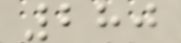280
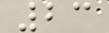23
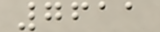7611
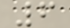6
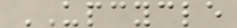UPCYCLE
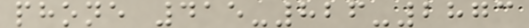phone 415-826-2873
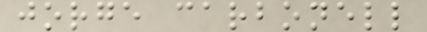jorge carbonell
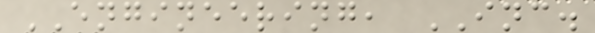ENGINEERING, INC.
